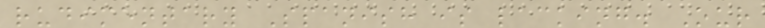rudimentary Spanish is lacking. Our
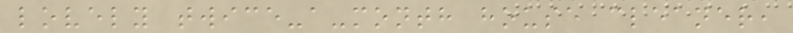lovely twice-a-month house cleaner,
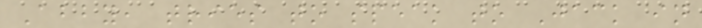Abby, tries to speak to Jack in
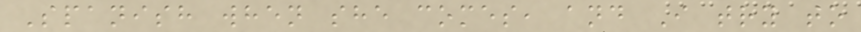Spanish when she comes, and I try to
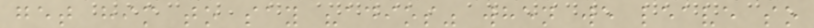get him to say "adios" when we leave so
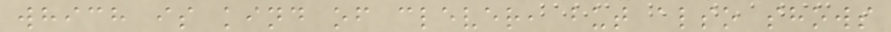which is kind of clever, but also shows
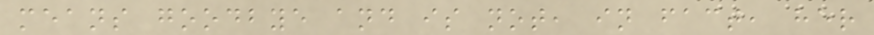means goodbye and is not, in fact, her
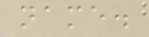name.
